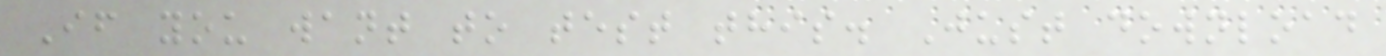If you want to test this. Just download
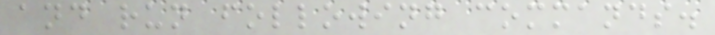and run following commands.
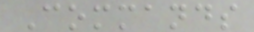Commands
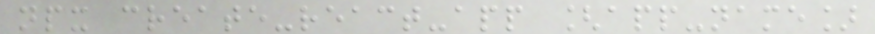npx create-react-app [app-name]
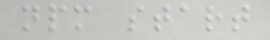npm start
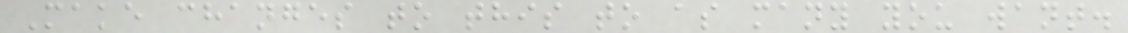Make changes to this to as many you want.
